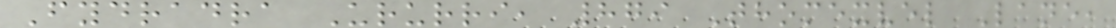Fydradra Ururri, 879 Thomexvel Lane,
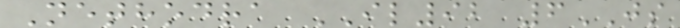Nethodra IL92 6JS
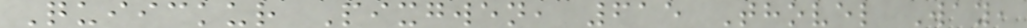Quiickur Pixgwen, 615 Thovel Way,
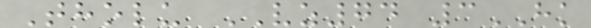Tholu VZ74 3HK
